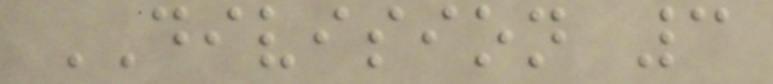DIVISION 3
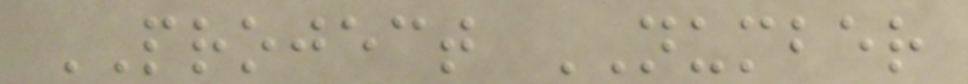PROJECT NUMBER
